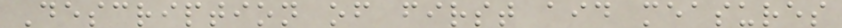Description of first aid measures
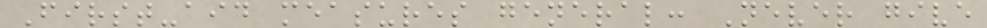First-aid measures general: Never give
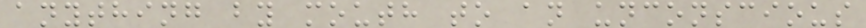anything by mouth to an unconscious
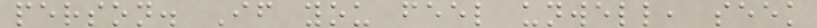person. If you feel unwell, seek
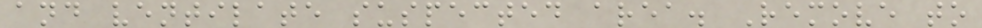and ventilate suspected area. Remove to
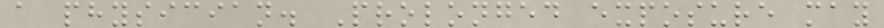a physician. Prolonged exposure may
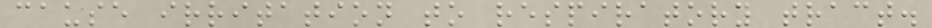cause irritation to respiratory tract.
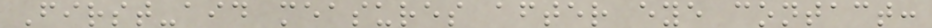First-aid measures after eye contact:
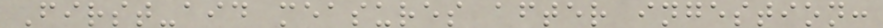First-aid measures after ingestion:
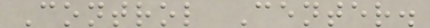Control Center.
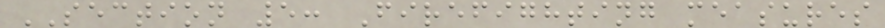SECTION 5: Firefighting measures
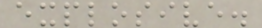explosive.
